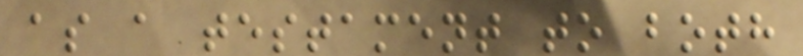as a testament to both
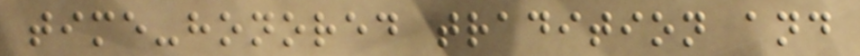time-honored tradition and
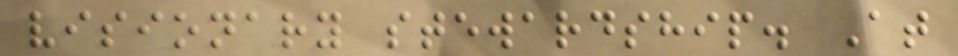visionary stewardship. At
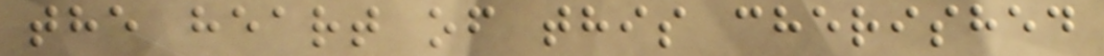the heart of this cherished
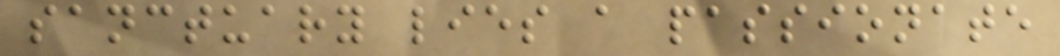sanctuary lies a passionate
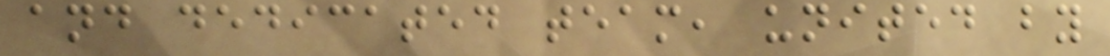and dedicated team, united by
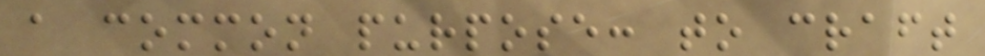a common purpose: to craft
